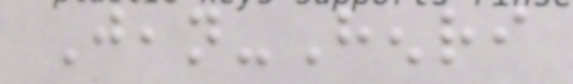Jean-Henri
